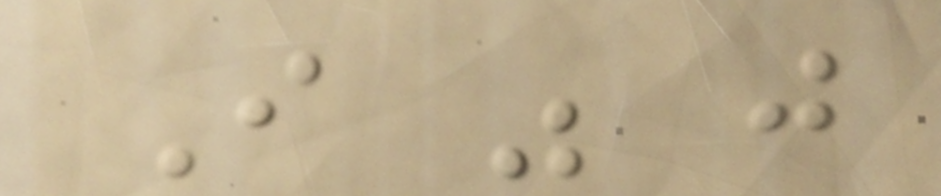I was just
